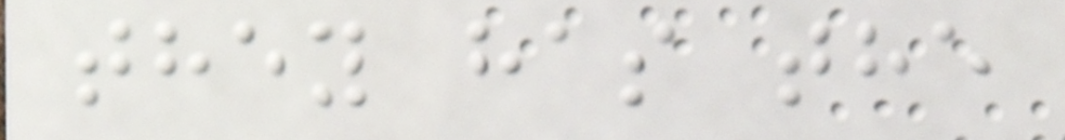they has the
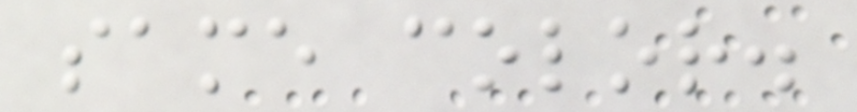same color.
